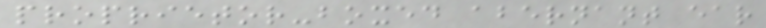proprietor-boxed abernant ear
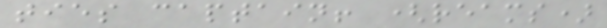ties captain! (reams)
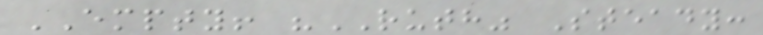EMPTY! "RUTH" Steady:
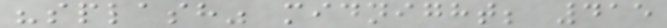"splash" midnight; 415
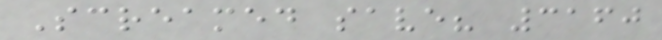Screamed save? 3160
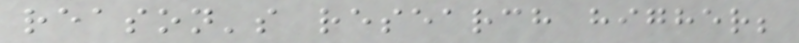reason's research higher;
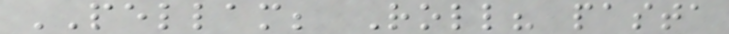PELLAM; Roll? pasta
